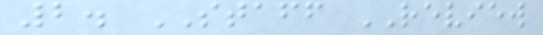2. STAFF REVIEW
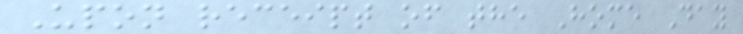Upon receipt of the Home Day
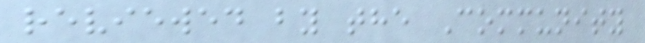reviewed by the Community
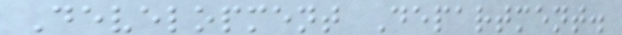Development Department.
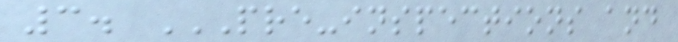3. PRE-INSPECTIONS AND
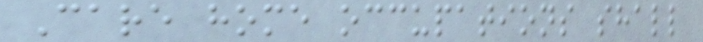Care home occupations shall
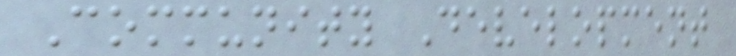Community Development
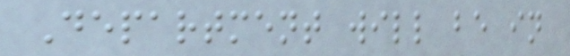Department will be in
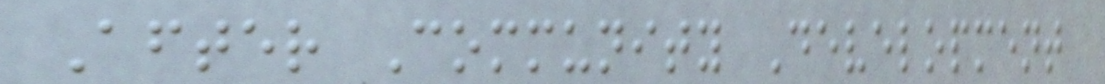After Community Development
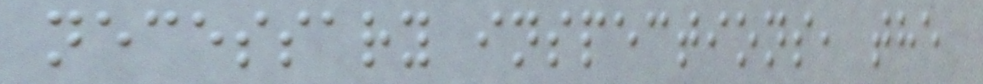necessary inspections, the
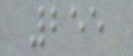255
